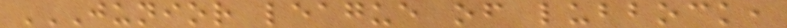JUNIOR LEAGUE OF LUBBOCK,
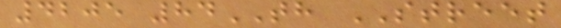4205 84TH STREET
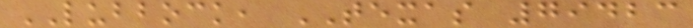LUBBOCK, TEXAS 79423
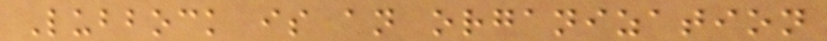Lubbock is an organization
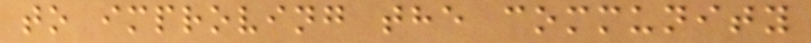to improving the community
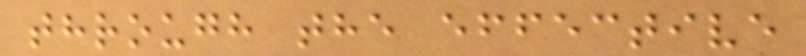through the effective
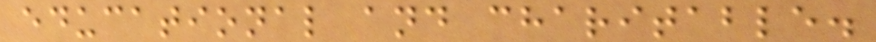educational and charitable.
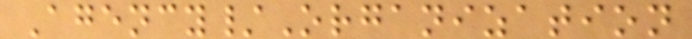Agency/Organization
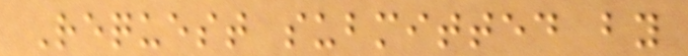Request submitted by
